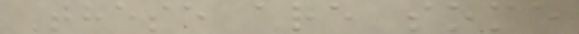These are some
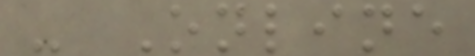- Online
